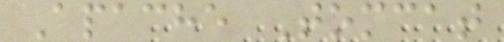Apache Tomcat
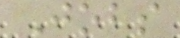Jobs
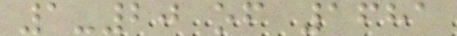1-20 of 1681
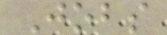Jobs
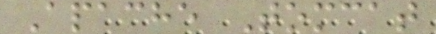Apache Tomcat
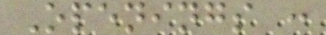Openings :
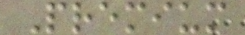Premium
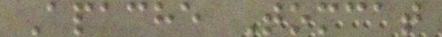Apache Tomcat
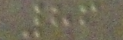86
